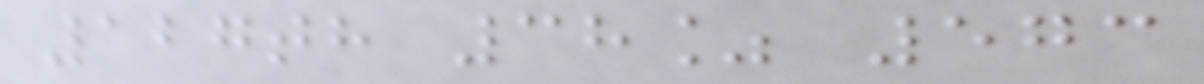127th 38% 573
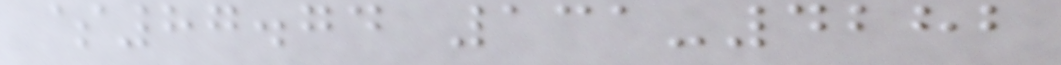$87.74 131-4282
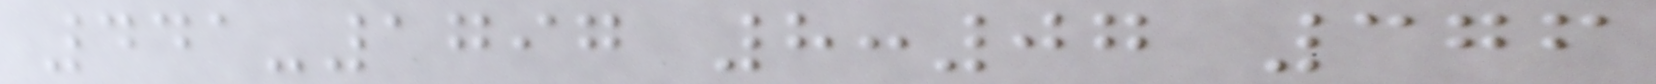441-1797 8:07 376
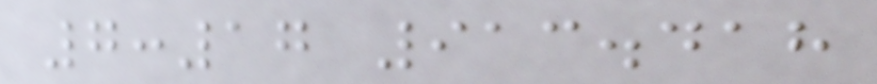7:17 913.418
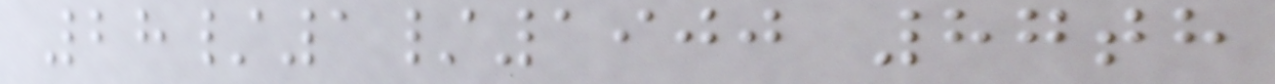28/1/1900 87th
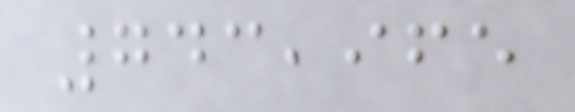743,965
